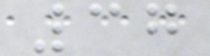37
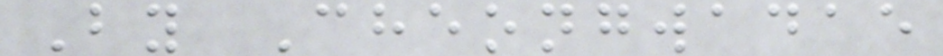By Cheongwadae
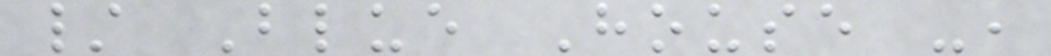/ Blue House -,
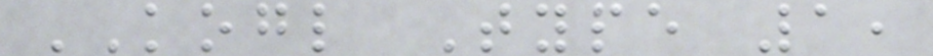KOGL Type 1,
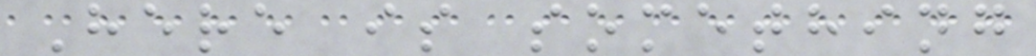Here is something
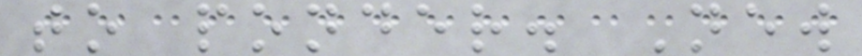to ponder. New
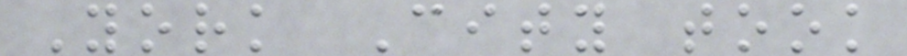York City took
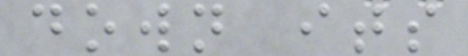down its
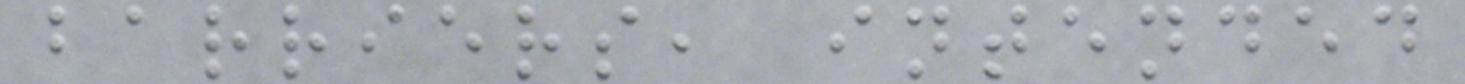barriers, intended
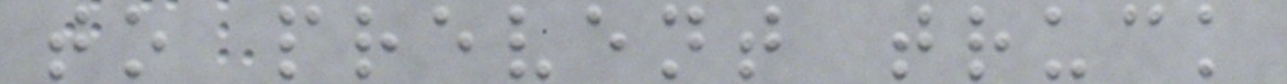to prevent truck
